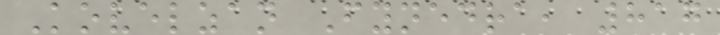Kovelzan Fynedra, 817
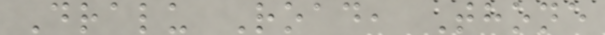Dralu Road, Thone
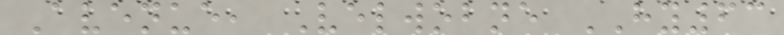Avenue, Velwobne HY63
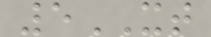5XT
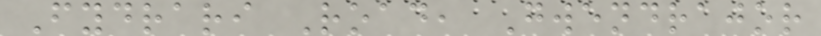Fydrari Road, Gwendrajor
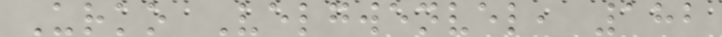Urko Velgwenvel, 182
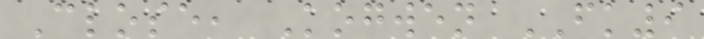Close, Kogwen FK9
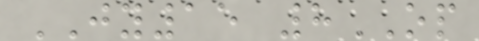JY15 8OP
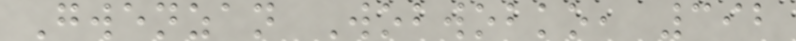Gwenzan Wobwobko, 392
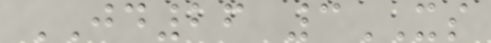JD26 3XS
